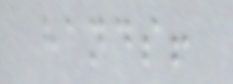hands!
